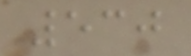530
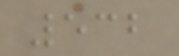532
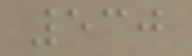530
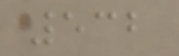532
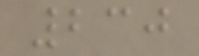230
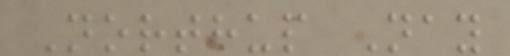Northup Nay
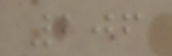206
